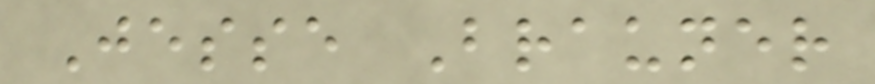Jesse Brauner
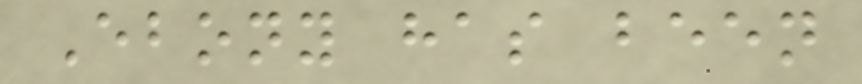Ebony has been
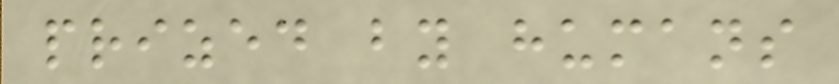prized by humans
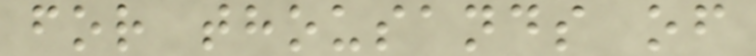for thousands of
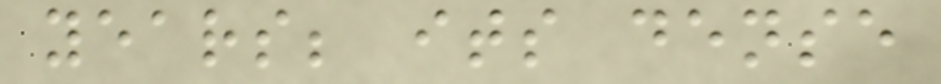years; its dense
